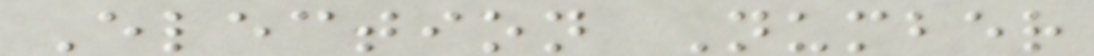Election Number
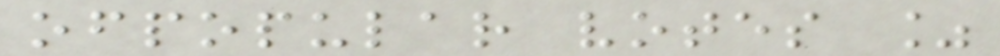ofpopular votes %
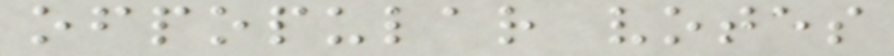ofpopular votes
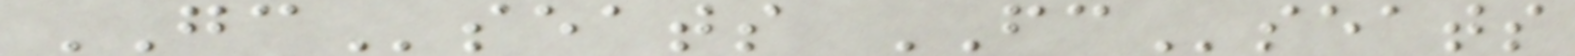GCseats FCseats
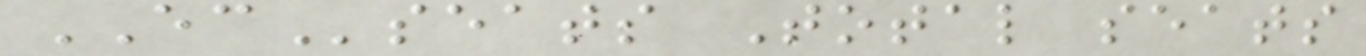ECseats Total seats
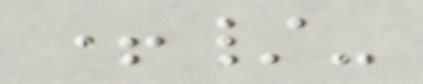+/-
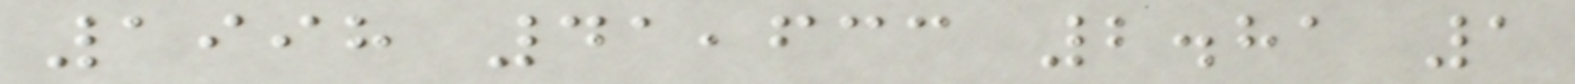1998 41,633 2.81 1
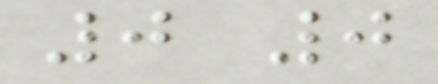0 0
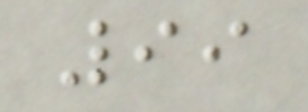99
